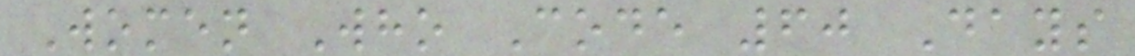Women Who Code 60 Days
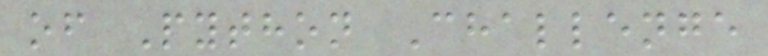of Python Challenge
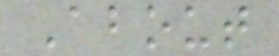About
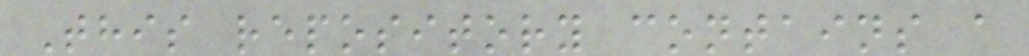This repository contains a
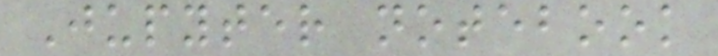Jupyter notebook
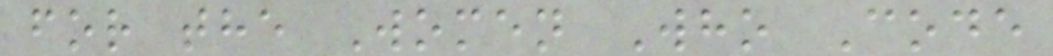for the Women Who Code
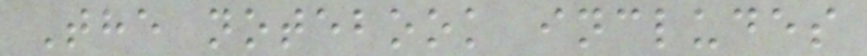The notebook includes
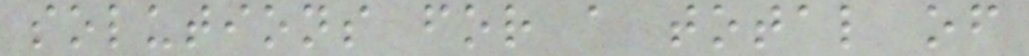solutions for a total of
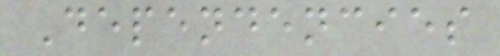Dependencies
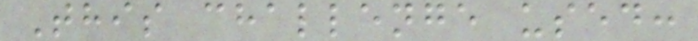This challenge used:
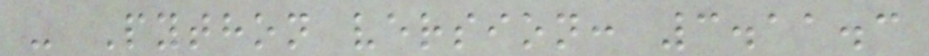- Python version: 3.11.3
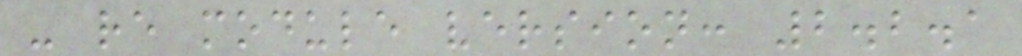- re module version: 2.2.1
